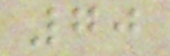70
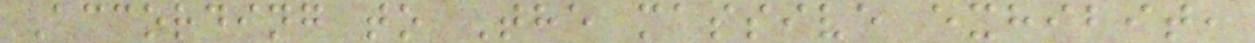According to The massive exhibit,
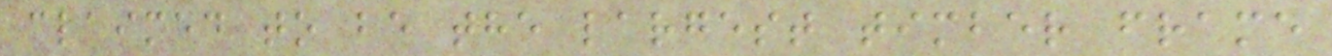claimed to be the largest timber frame
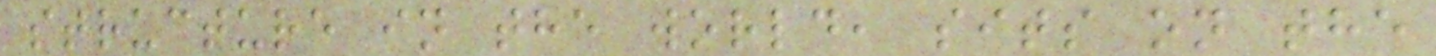structure in the world, sits on the
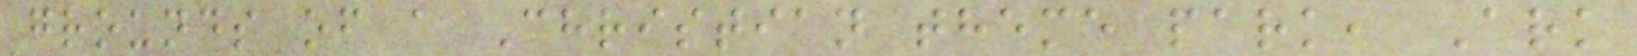grounds of a Christian theme park, Ark
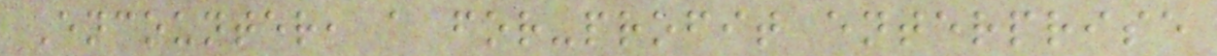Encounter, a for-profit enterprise
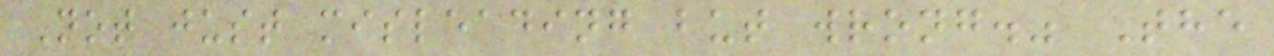Not just misleading but wrong." The
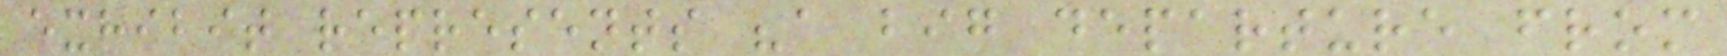exhibit represents "a big departure from
